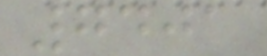7401
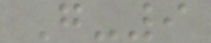G-9
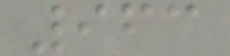963
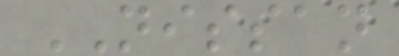NISSAN
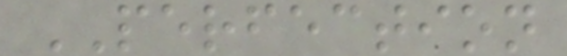PERFECTION
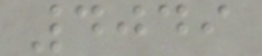4049
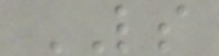LS
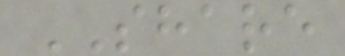SHARE
